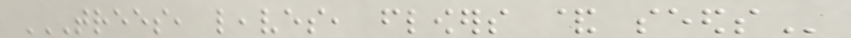TREES, LEAVES, FLOWERS & SEEDS
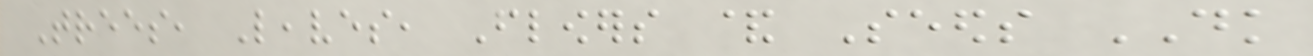Trees, Leaves, Flowers & Seeds DK
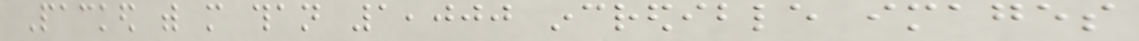Packed with more than 1,000 incredible images
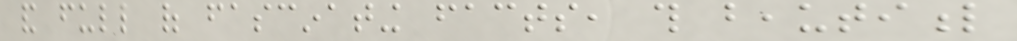and full of fascinating facts, this beautiful
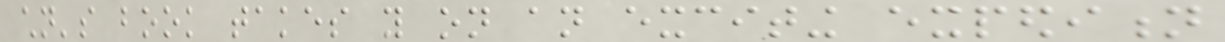children's book takes you on an exciting expedition
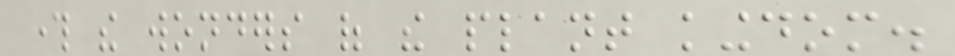through the wonders of the plant kingdom.
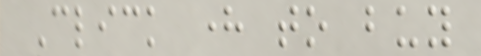Click here to buy
